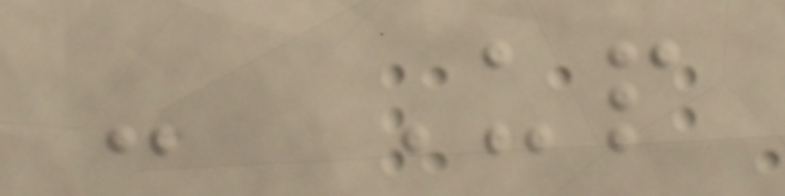- Up
